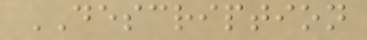DESCRIPTION
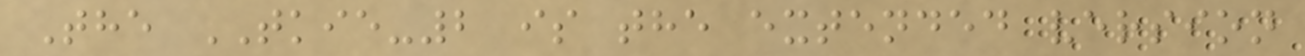The TKIE-2 is the extended version
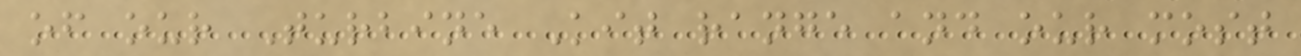of our Turbine Kit range and our most
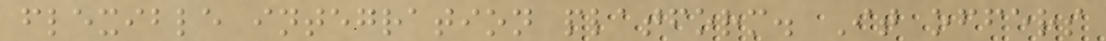flexible integration platform. It offers
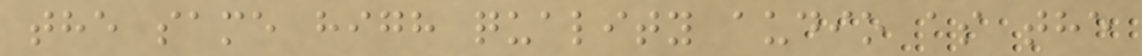the same high quality audio as the
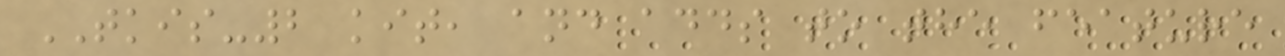TKIS-2 kit, and adds to the feature
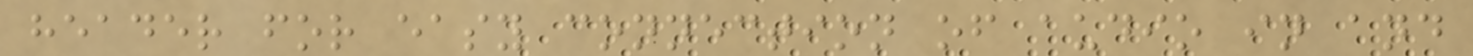header for easy connection of audio in and
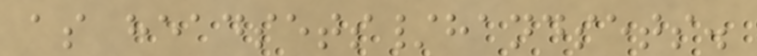as headsets/handsets.
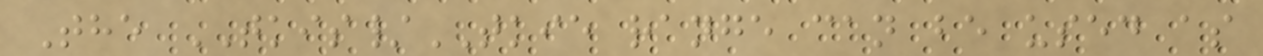The TKIS/TKIE range can be used as
